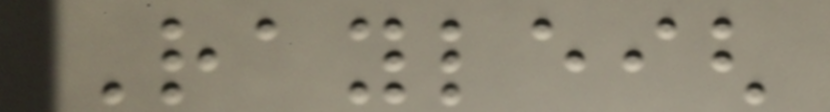Rayleigh
